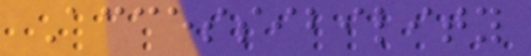Accessibility
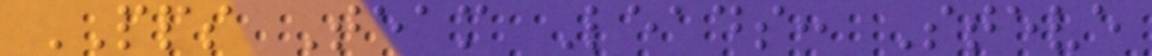PPS Team Leads: Steve
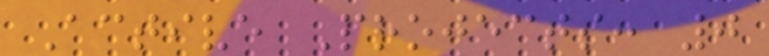Active Projects: 0
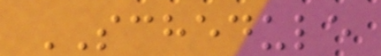SCHEDULE
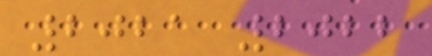2021 2022
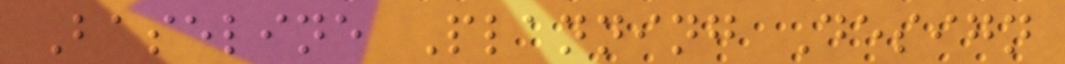Baseline Planning Design
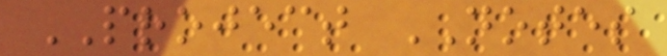PROJECT NOTES
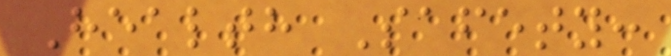Health Safety:
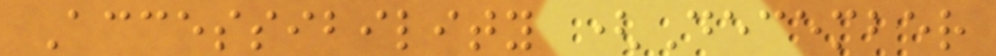Accessibility (December
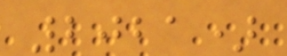2021)
